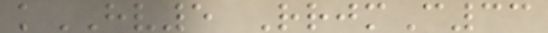kHV5 RrjmC33
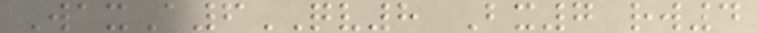WaxA6QV8 Bx7 rw4
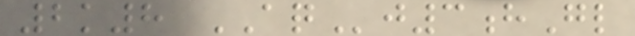2k8 AQj3hGl
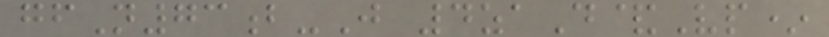gfN73b-J 4zaD&Vp*
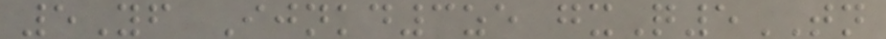5Yf Ijnkd3ze gxQ5TN
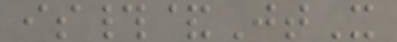is#&JtX
